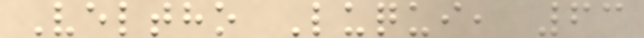Veltho Luqui, 63
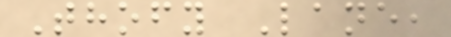Thofy Lane,
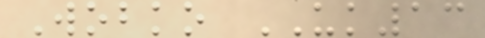Wobko UK13
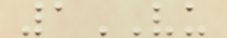1VU
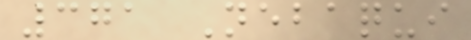371 Nebaqui
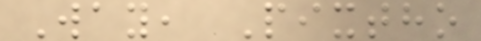Way, Pixtho
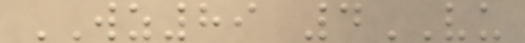WZ89 4VU
